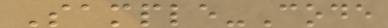Sample-Code
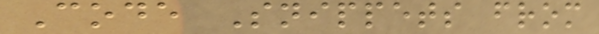Code Snippets from
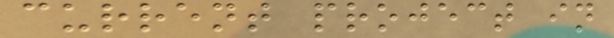current project in
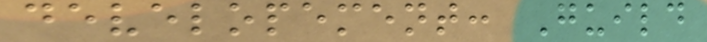developement: Guild
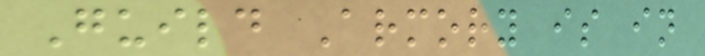Guild Armory is in
